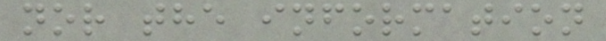nor the information
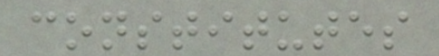constitutes
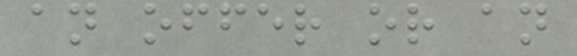an offer or an
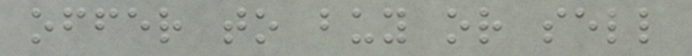offer to buy or sell
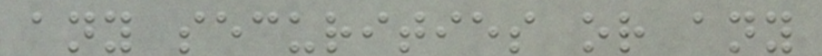any securities or any
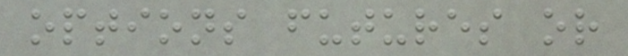options futures or
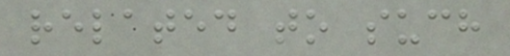related to such
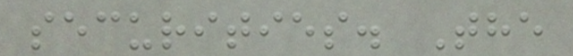securities. The
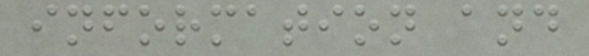information and
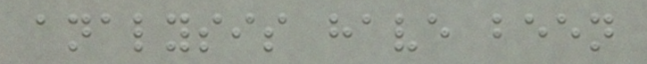analysis have been
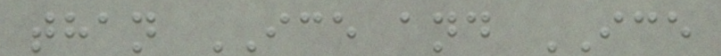than ICE and ICE
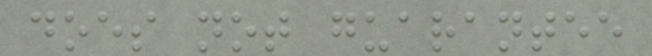does not guarantee
